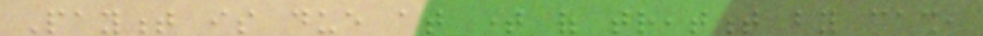Payment is due at time of treatment by cash,
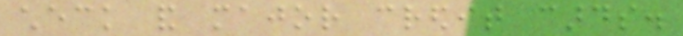check and major credit cards.
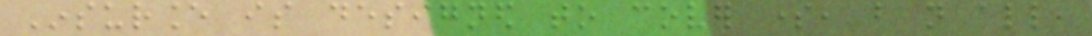Insurance is designed to cover some, but not all,
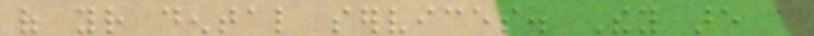of your dental services. They are a
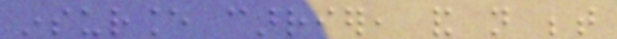insurance carrier, and not between
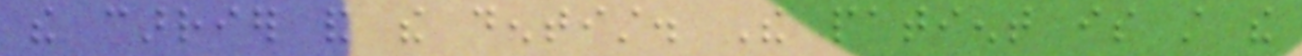the carrier and the dentist. The patient is still the
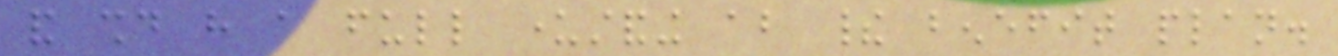and should have a full understanding about their benefit plan.
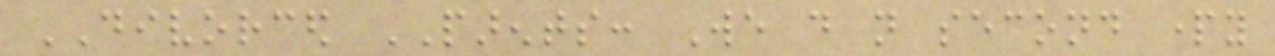DIVORCED PARENTS: We do not second party
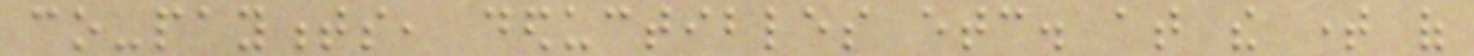co-payments, deductibles etc. at the time of
